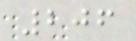206
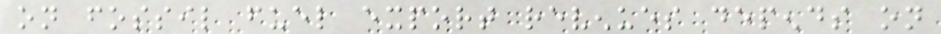on fossil fuel export revenues depends on
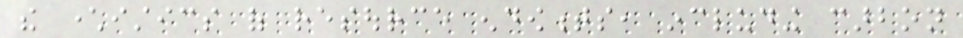the characteristics of resource endowments, including carbon
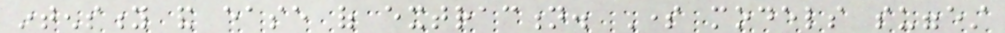intensity and ease of extraction. Some models suggest
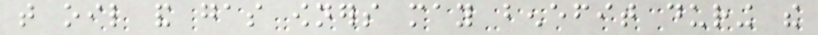that oil and gas owners may benefit during the
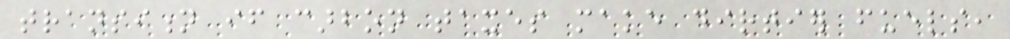transition if carbon taxes make dirtier fuels,
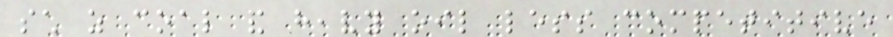such as coal and heavy oil less competitive
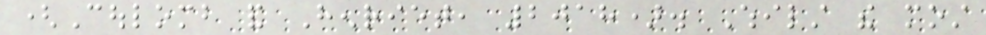(Coulomb and Henriet, 2018). Whilst the most
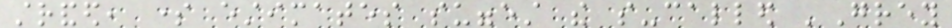stranded, some estimates suggest the so-called 'Grey
